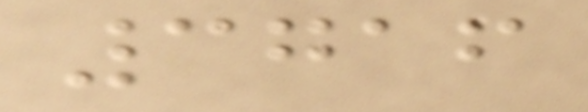3716
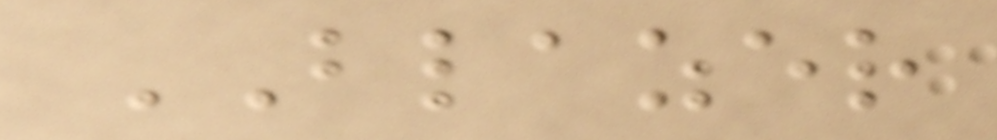BLAZER
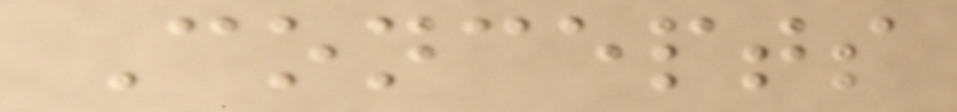Concepts
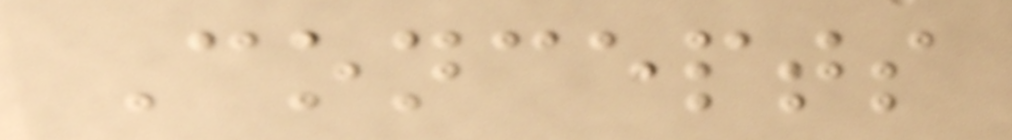Concepts
